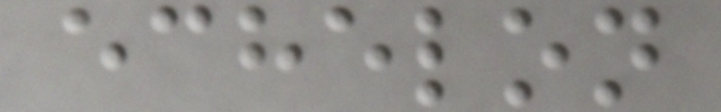echelon
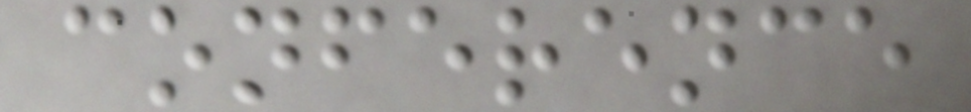conference
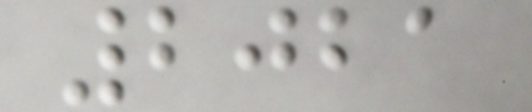2021
